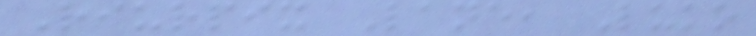Riurpix Lane, Luko
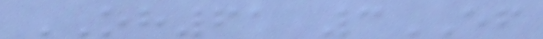OH61 3EF
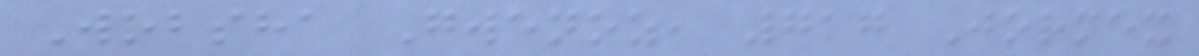Wobsha Gwenoz, 717 Jormex
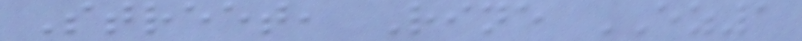Street, Rine EZ1
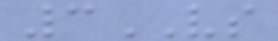3VS
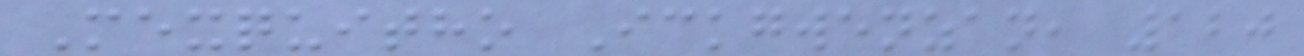Mexquitho Ickgwenzan, 120
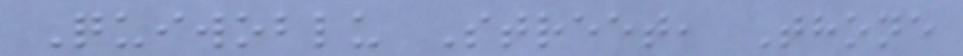Quiwoblu Street, Thone
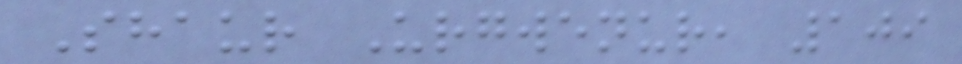Shaur Urgwenur, 109
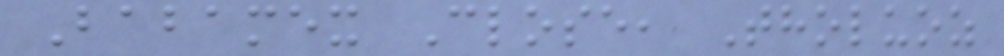Babamex Close, Tholuoz
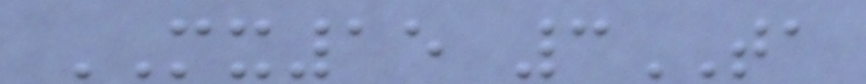MX15 3TA
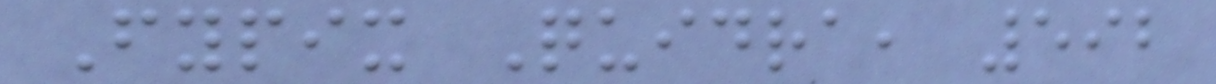Fypix Quidra, 592
